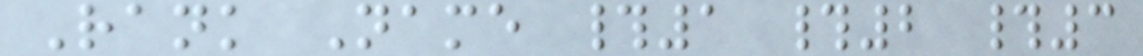Rank Name #1 #2 #3
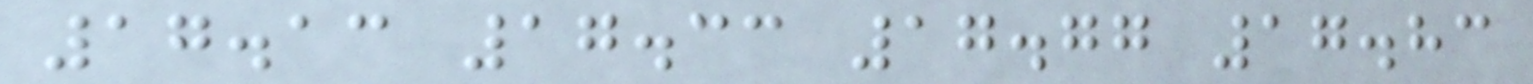17.13 17.33 17.77 17.83
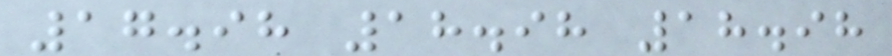17.98 18.98 18.98
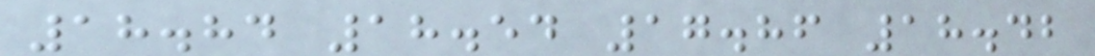18.84 18.54 17.86 18.42
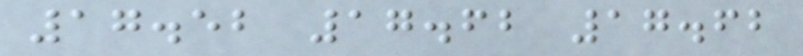17.52 17.62 17.62
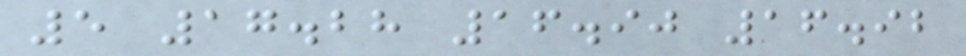5 17.28 16.90 16.92
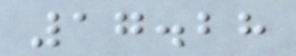17.28
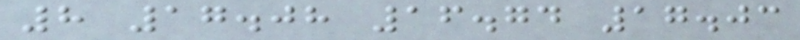8 17.08 16.74 17.03
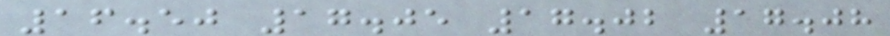16.50 17.05 17.02 17.08
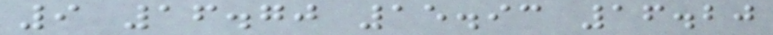9 16.70 15.93 16.20
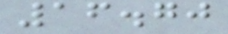16.70
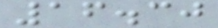16.30
